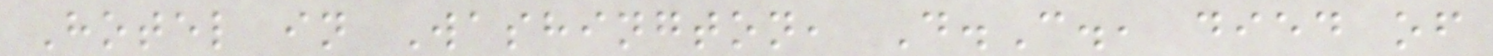Hotel in Washington, D.C., died of
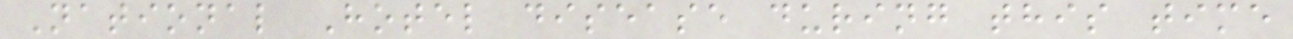National Hotel disease during this time
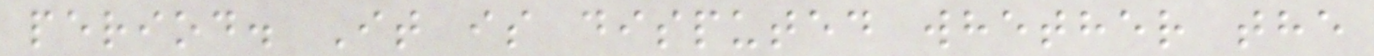period. It is disputed whether the
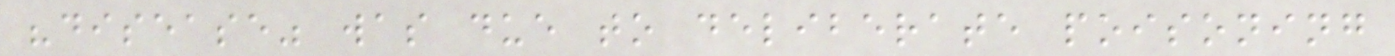"disease" was due to deliberate poisoning
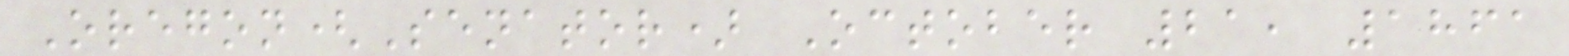Oregon(Senator) October 21, 1861
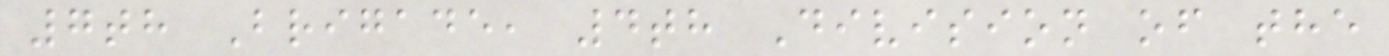7th Brigade, 4th Division of the
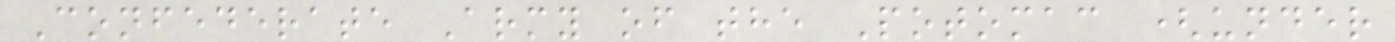Confederate Army of the Potomac (under
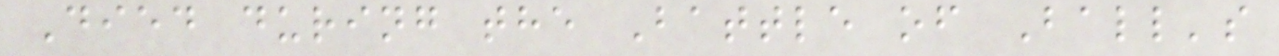Died during the Battle of Ball's
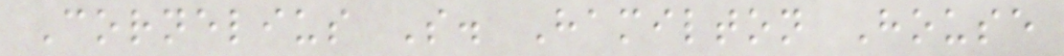Cornelius S. Hamilton House
